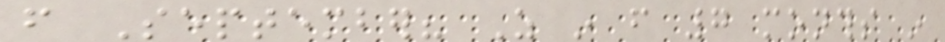from September? As in from 7 months in
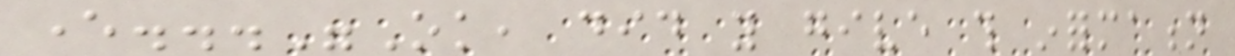ever..."Ok, did you give this information
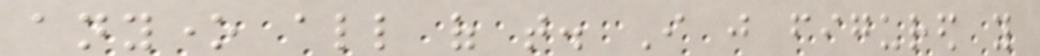anyone all of that. I just figured you
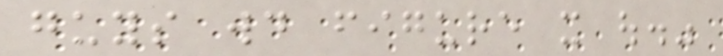guys would figure it out."
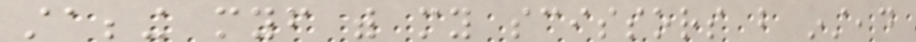stabbing myself with my scissors but instead
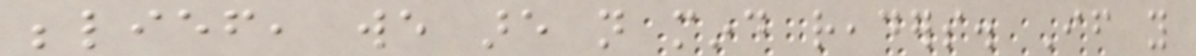belief, we are not mind readers. If you
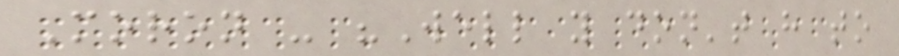Moron - "Well you don't have to
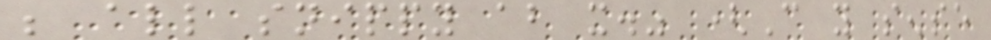be all snippy about it." (Can you sense
